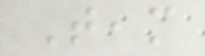Team
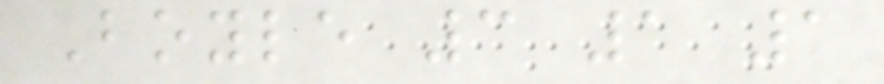Boyle 3 1 1
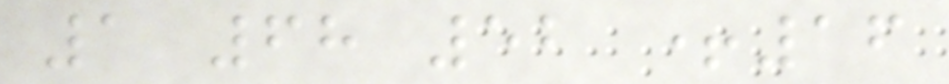1 68 52 +16
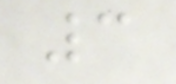3
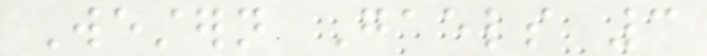Western Gaels 3
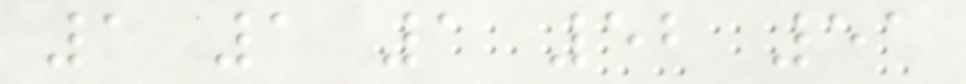1 1 1 52 51
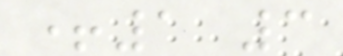+1 3
